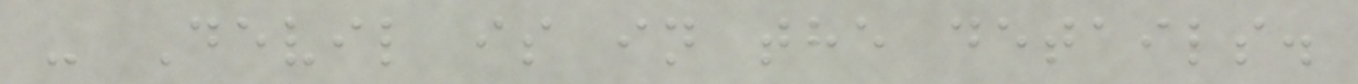- Devil is in the details.
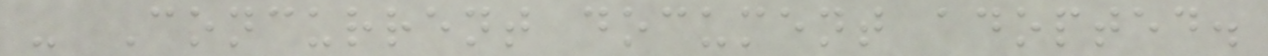- Concurrent document adopted.
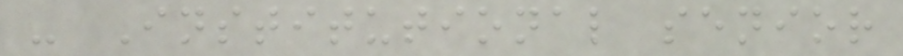- Institutional senior
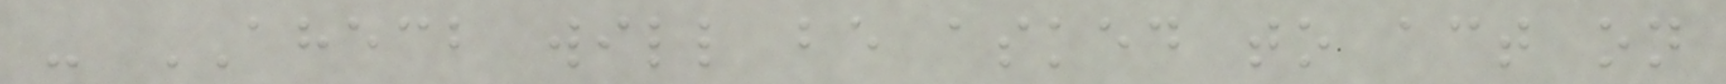- AHECB will be asked to act on
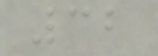32
